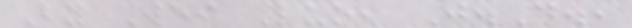By Wei Luo, J.D.,
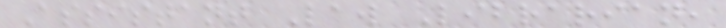Assistant Law Librarian,
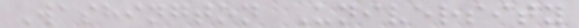Washington University
